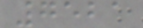7521
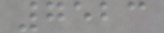7523
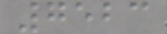7523
